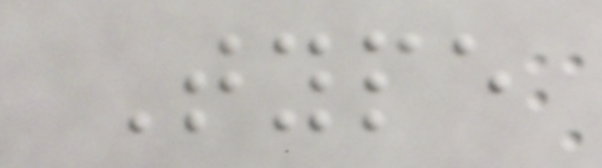Type
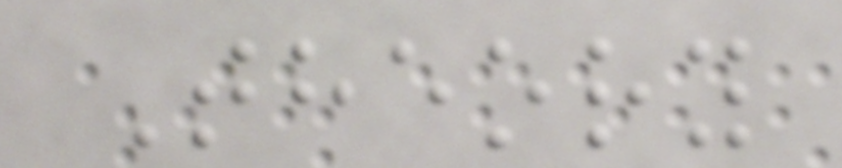Theory
